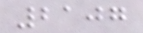2107
